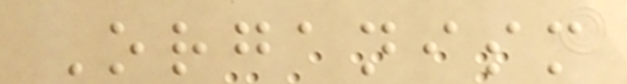Organism
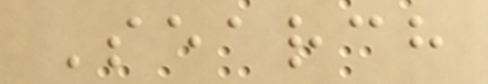Search
